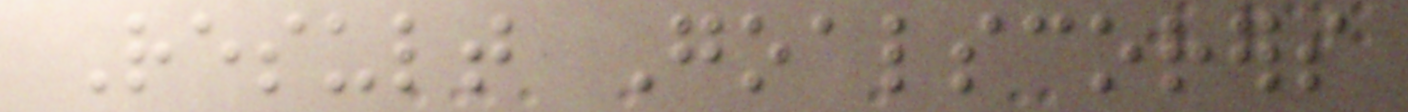Result Goalscorers
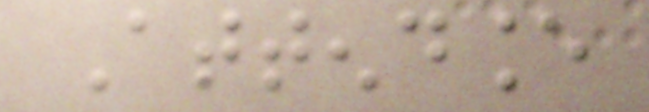Attendance
